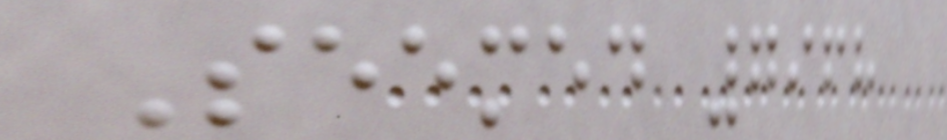Seemed 7968
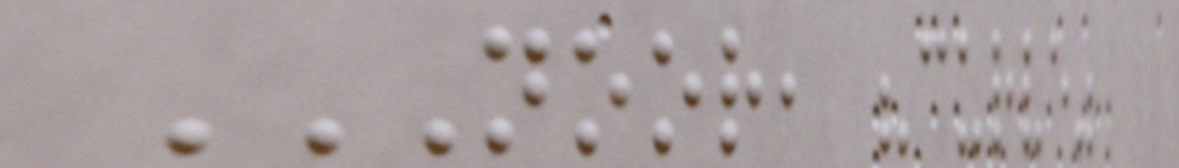NOOR, "CURVE"
